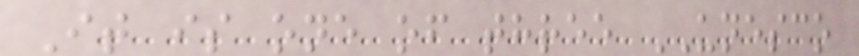It is one of three UNESCO
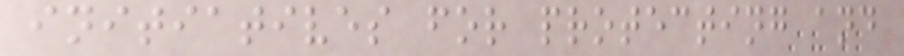initiatives for protecting and
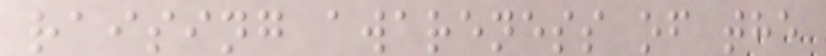raising awareness of the
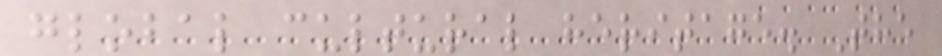global cultural heritage. The
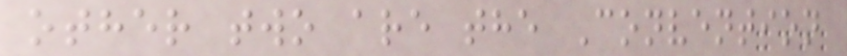other two are the Convention
